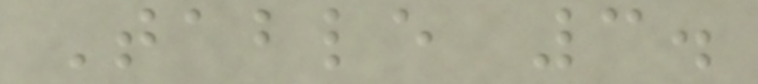Table 3.
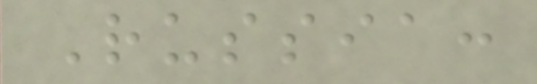Russia:
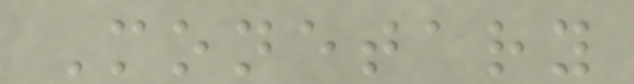Monetary
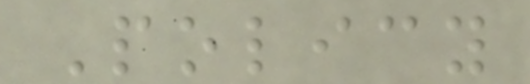Policy
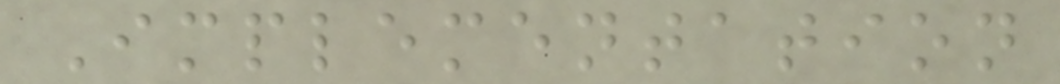Implementation
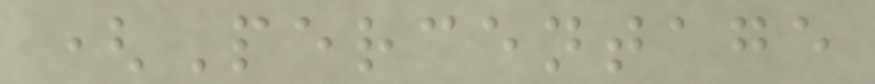(Percentage
